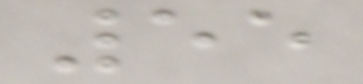55
